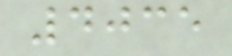4035
